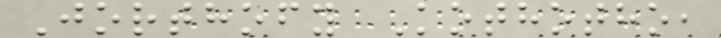Jorthofy Kothotho,
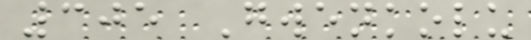305 Gwenkolu
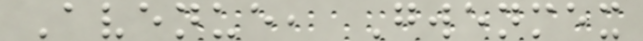Avenue, Gwenmex
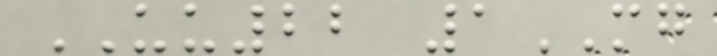UU22 1MG
